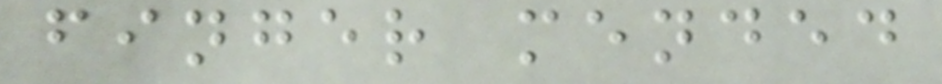finger mended
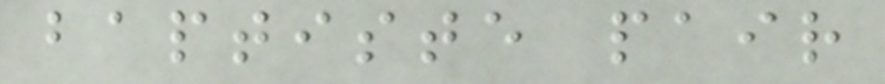baptiste pair
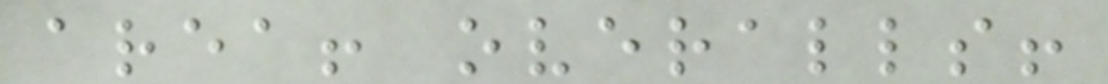area! overalls!
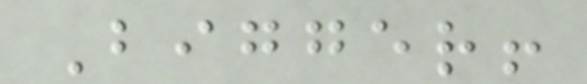Bigger!
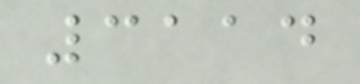3114
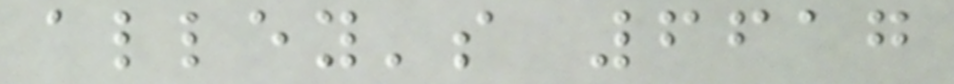alley's 6617
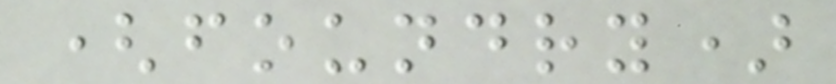(foundry)
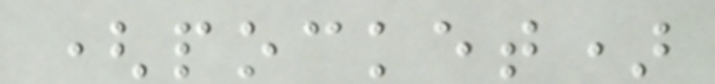(pocket)
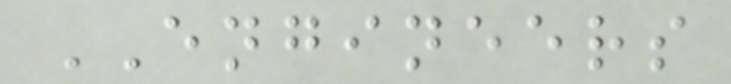ENGINEERS
